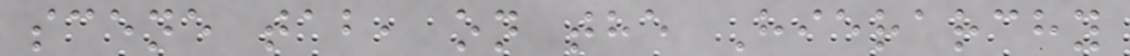scene tab, on the Hierarchy
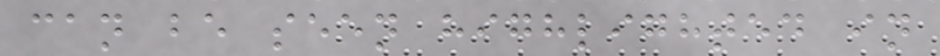can be seen highlighted in
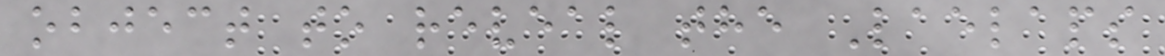object to reveal the Laelaps
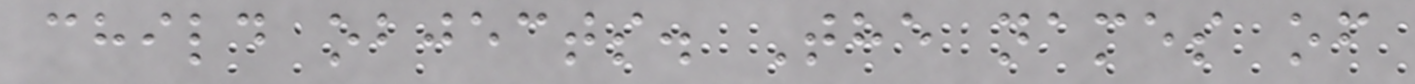child objects. The names of
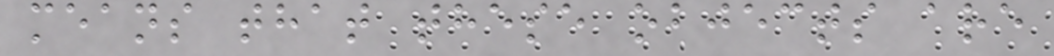means that these objects are
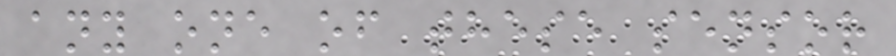any one of these sensor
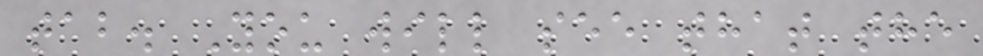tab. You will see that the
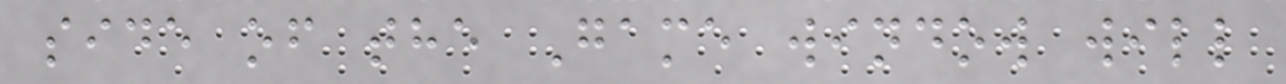side of the Game window will
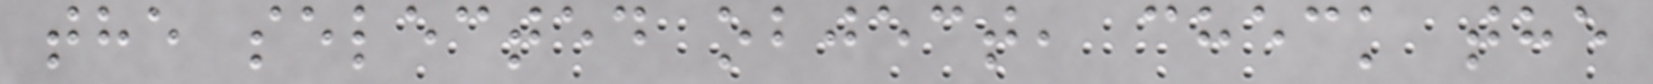the selected object, check the
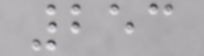253
